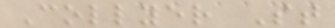Collyer St
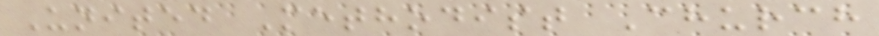United Methodist Church
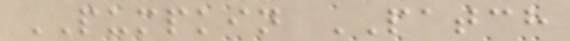PUMPKIN PATCH
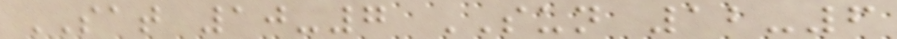SAT 10-7 SUN 12-6
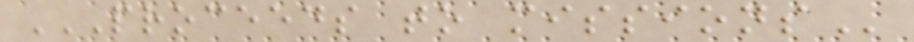PROCEEDS TO MISSIONS
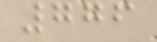776
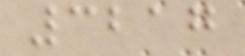3217
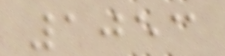1053
